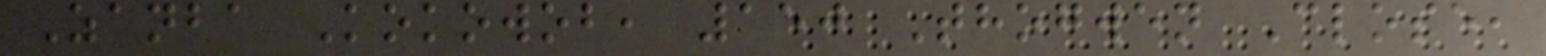Zanba Kokowob, 150 Thogwen Close,
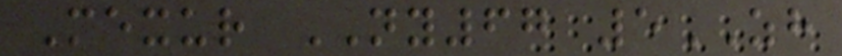Mexur NY67 5ZH
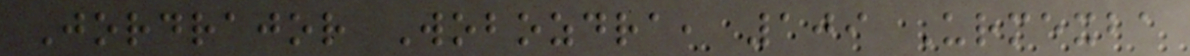Jordrajor Wobozdra, 109 Urmexba
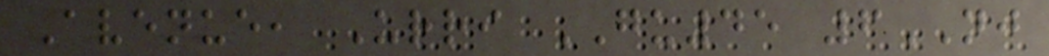Avenue, Urri GU45 6NJ
